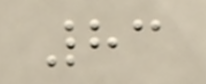83
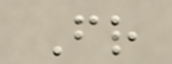Fr
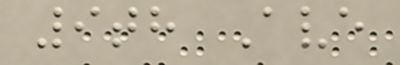9th Ave
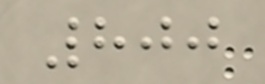800
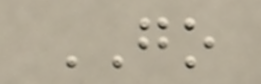GO
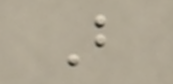B
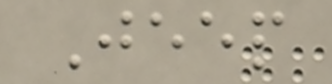Jeep
